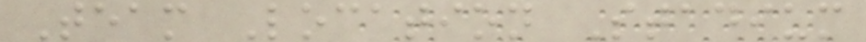Team Location Stadium
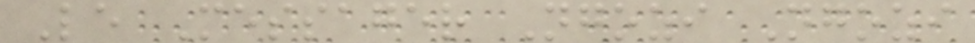Le Messager Ngozi Ngozi
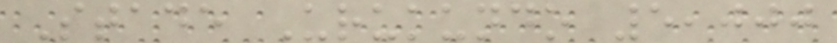Stade Urukundo 5,000
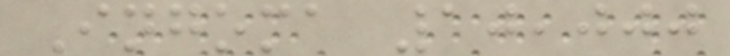Ingoma 10,000
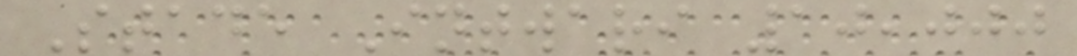Stade Intwari 10,000
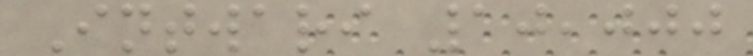Intwari 10,000
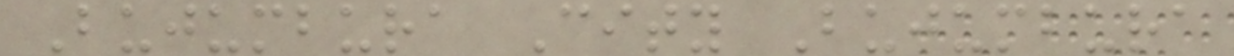Bujumbura City Bujumbura
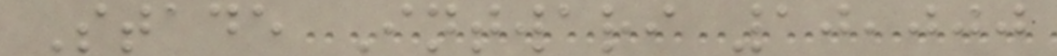Stade Intwari 10,000
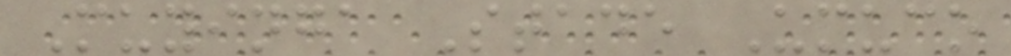Muyinga Stade Umuco
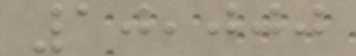10,000
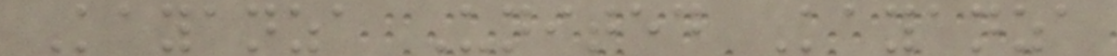Kayanza United Kayanza
